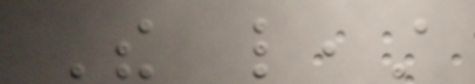The least
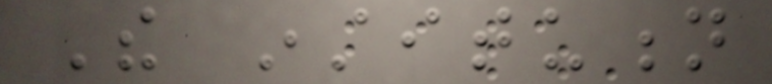The institution
